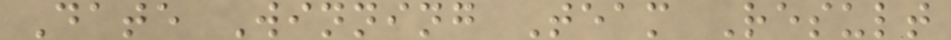Date Winning Team Result
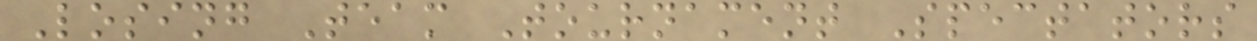Losing Team Tournament Spectators
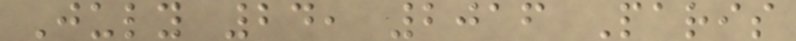July 24, 2016 Paris
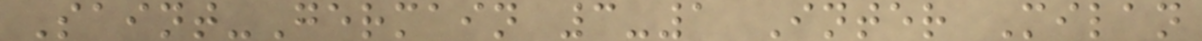Saint-Germain 3-1 Inter Milan
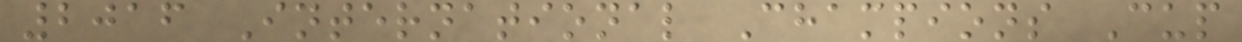2016 International Champions Cup
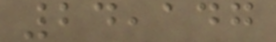24,147
